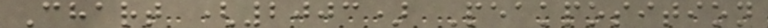Chart (2003) Peakposition
